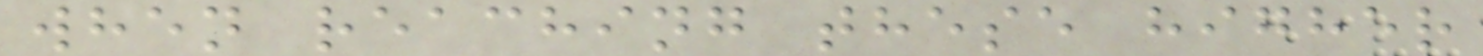when reaching these higher
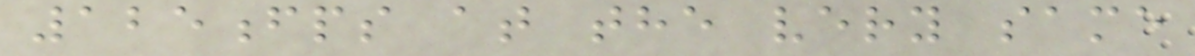125fps at the very same
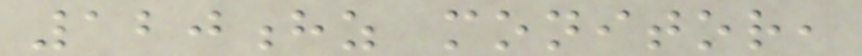120hz monitor,
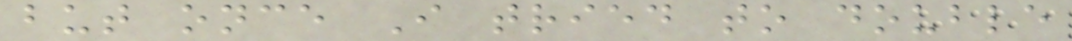but once I tried to double
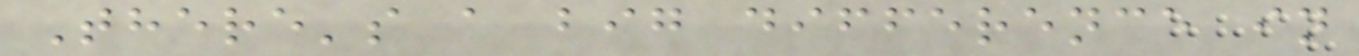There's a big difference in
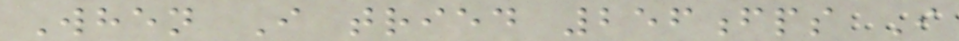When I tried 256fps I
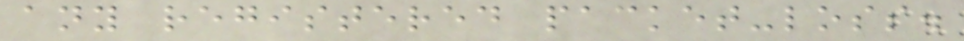any registered packet-loss.
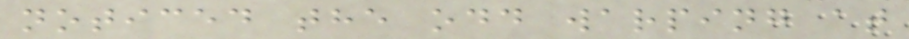noticed the odd warping at
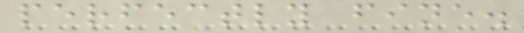perfectly fine.
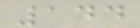144
